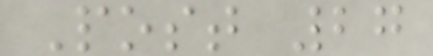Post 27
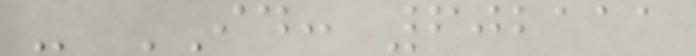- ID: 602111
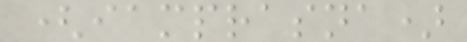(iamprasna)
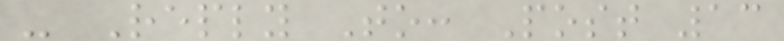- Reply To: Post 13
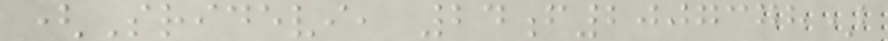(Sridevi, 24f2007378)
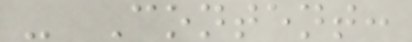- Content:
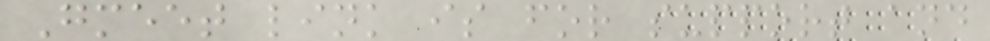Gmeet link is for support and
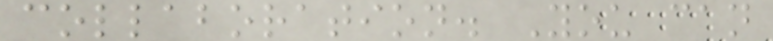collaboration. You can
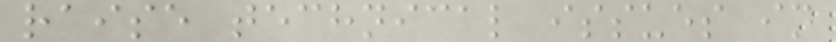raise technical issues in
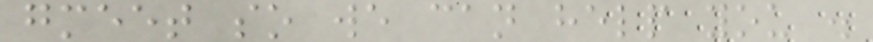gmeet so we can help you .
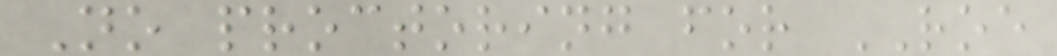No proctoring for ROE
